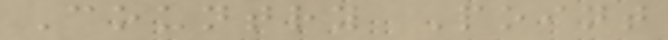Country Point
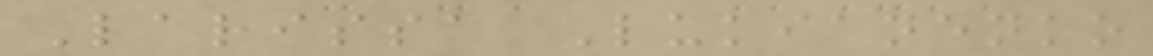Larissa Lukianenko
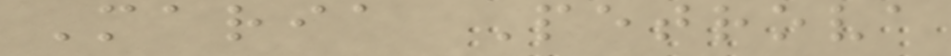Maria Petrova
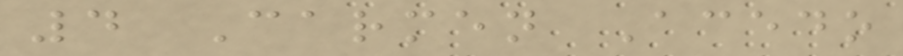4 Carmen Acedo
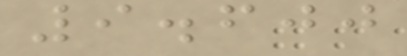9.600
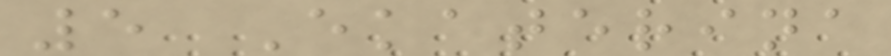5 Ekaterina
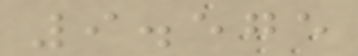9.575
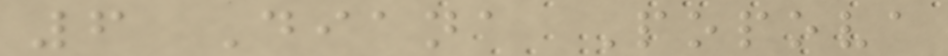6 Diana Popova
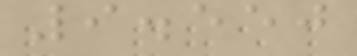9.550
